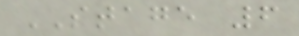STAGE 6
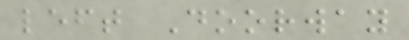left Doorway
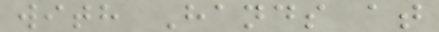with Hands at
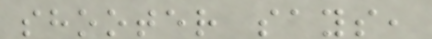shooter says,
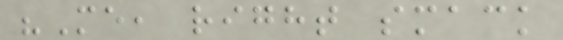"Me, right smack
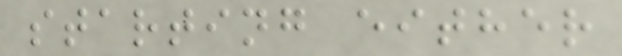starting either
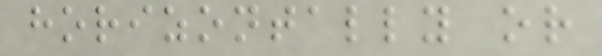horizontally or
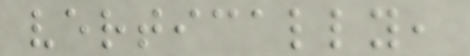vertically,
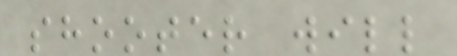shooter will
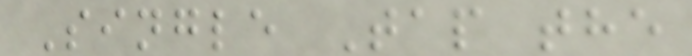Single Tap the
